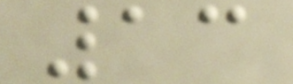13
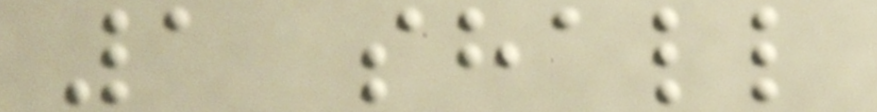1 shall
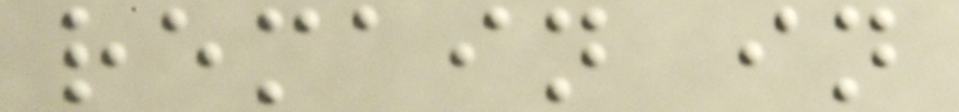remain in
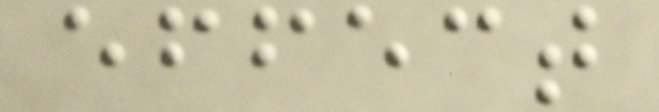effect
